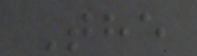The
